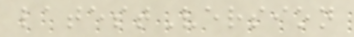latestVersion
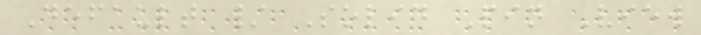Default / Solid Pin View
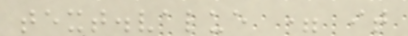text.value = it
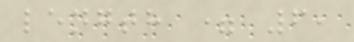length = 6,
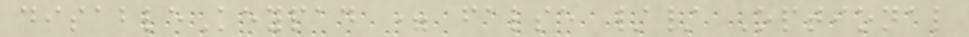disableKeypad = false // Optional
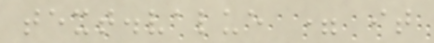text.value = it
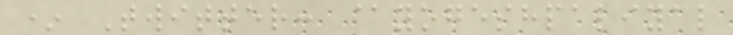* Twitter: @yogeshpaliyal
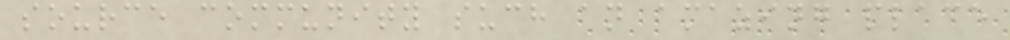source community such an amazing place
